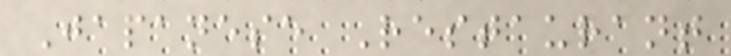Japanese Restaurant
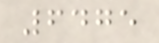6475
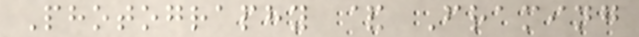Photography & Framing
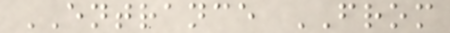ENTRANCE FROM
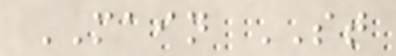MAIN ST
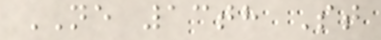NE 13th St
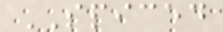SPICED
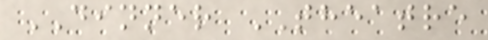DINNER THEATRE
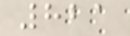821
